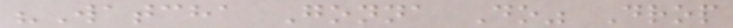"Watcha Gonna Do" Drop
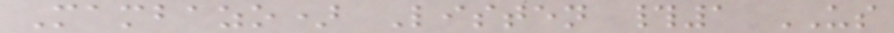Mambazo) Listen #1 US
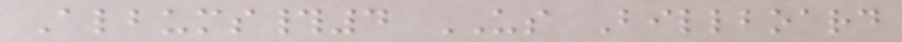Albums#4 US Billboard
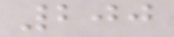200
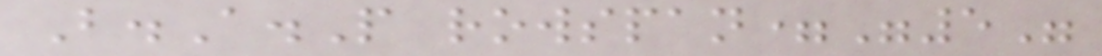B.A.P rowspan="5"
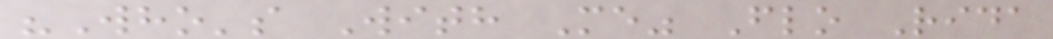"Who's With Me" Flo Rida
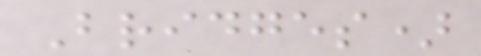Bridges)
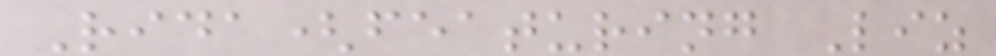Rida(featuring Liz
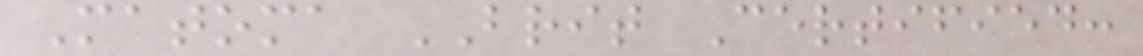Matoma BRIT Certified:
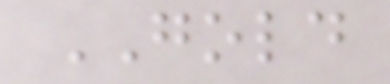GOLD
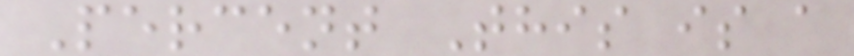Percent This is a
